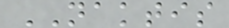NAKTIS
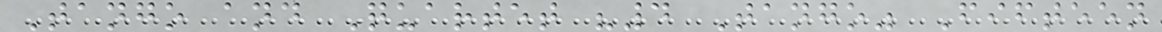Tango and Quartet "4 Tango" Fifteen
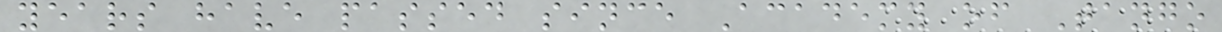years have passed since Academy of Tango
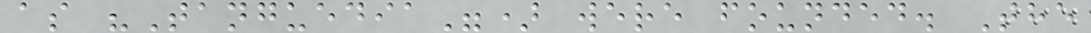as "Tanguedia") were founded. The
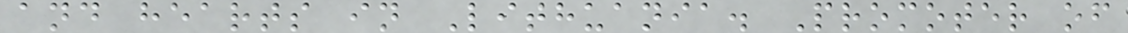and hearts in Lithuania. Promoter of
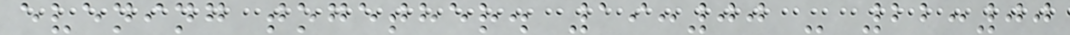evening together. 19:00 - 22:00
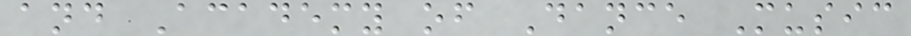and Academy of Dance Music
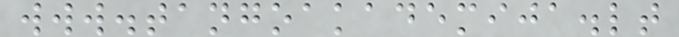www.tangoakademija.lt
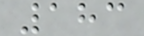183
